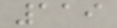119
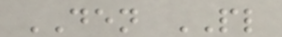DEN PL
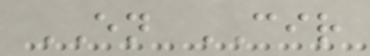EN CIR
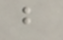b
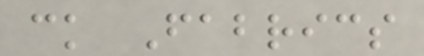ck Fabrics
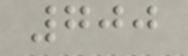700
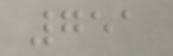751
